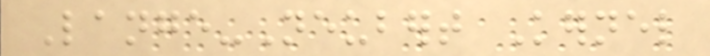Lange-Neubert Kernel
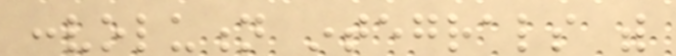convolution integrals with
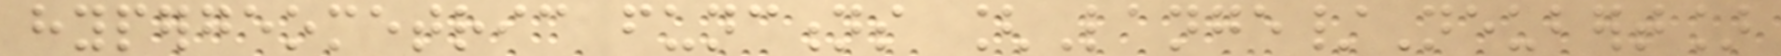hypergeometric functions [Lange/Neubert]
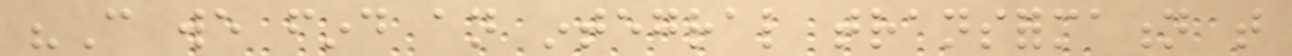"Can we find an integral transformation that
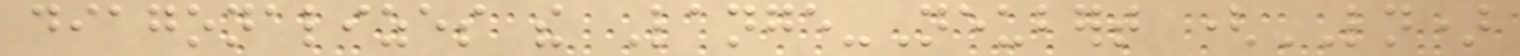diagonalizes the Lange-Neubert (LN)
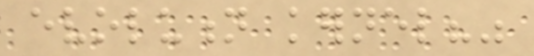evolution kernel?"
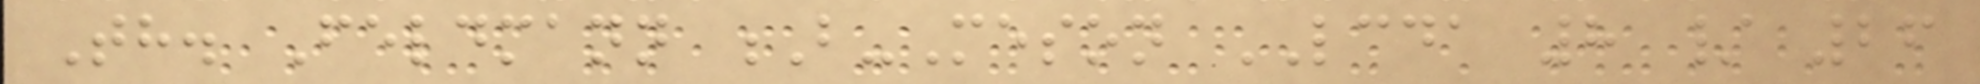Th. Feldmann B-Meson LCDA 8 / 26
